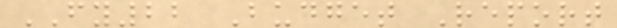FY22 Budget Report
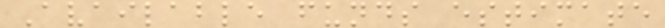Available funds estimate
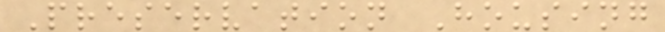Preservation Housing
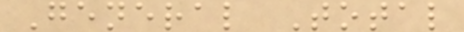General Total
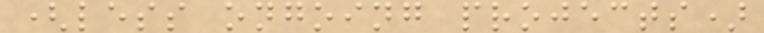(less ongoing projects)
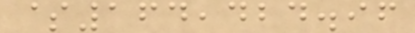$164,424.96
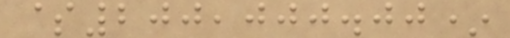$200,000.00*
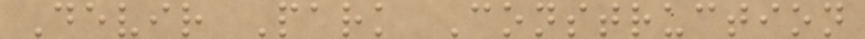Devir Park Construction
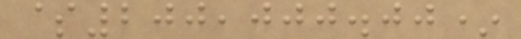$200,000.00*
